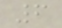6
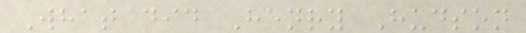What did Henry Hudson
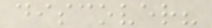discover?
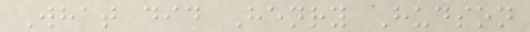What did Henry Hudson
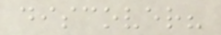discover?
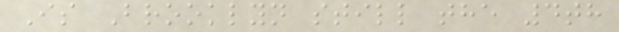Is Brooklyn still the 4th
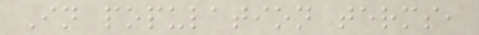In population terms,
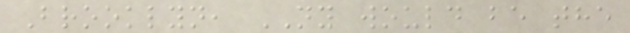Brooklyn, NY would be the
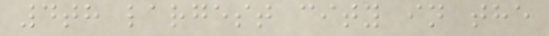4th largest city in the
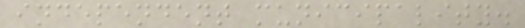independent municipality.
